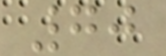70
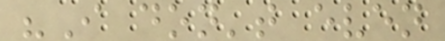"I don't even
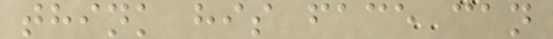think his face can
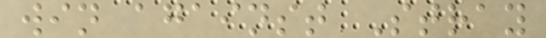win against Stray
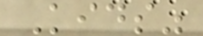Kids"
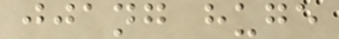jjang huge
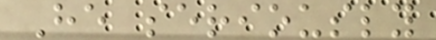He seriously
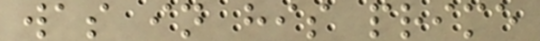was in his prime
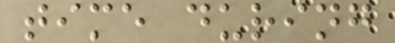time during
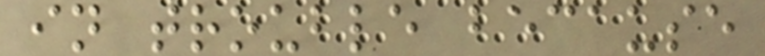in trouble because
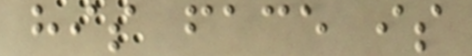his face is
